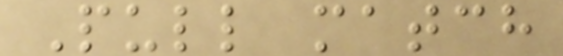Pull match
